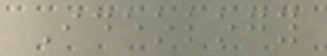Ideology
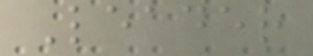Leader
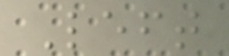Left
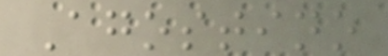Agostino
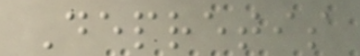Depretis
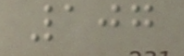107
